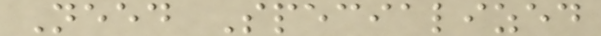Need Specialized
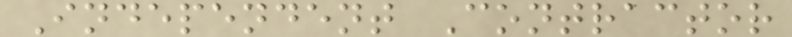Independent Contractor
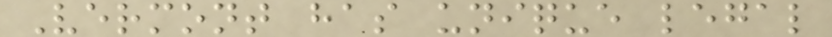Vermont has unique legal
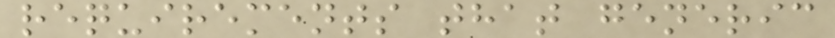requirements that generic
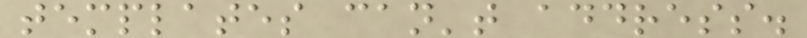templates can't address.
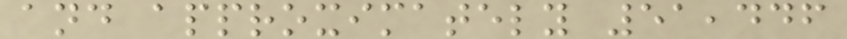and approximately 51,446
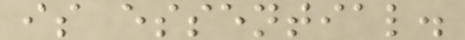is essential.
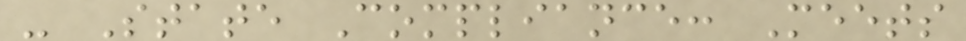- State Compliance: Meets
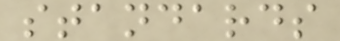standards
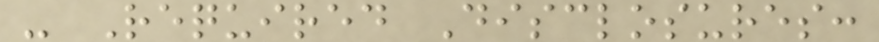- Required Disclosures:
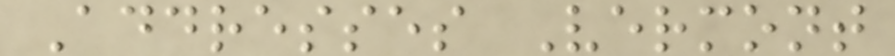Addresses Vermont
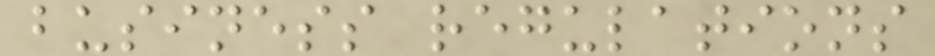business regulations
